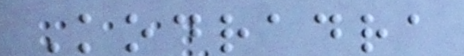Kodradra
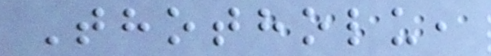Thotholu,
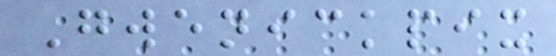Gwenickpix
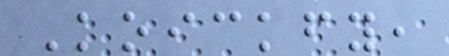Koickfy,
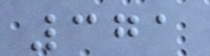371
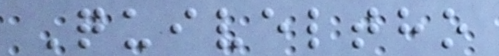Quiveltho
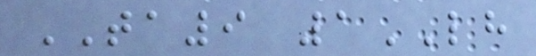TA9 1LH
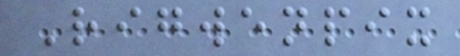Rigwenpix
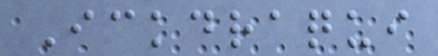Ickdraqui
